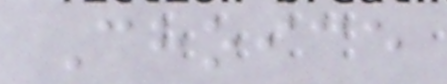Choice
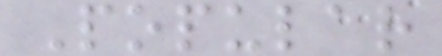Popular
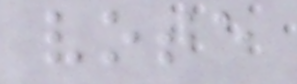vote
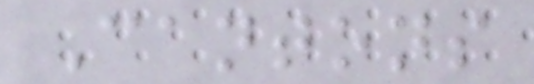Cantons
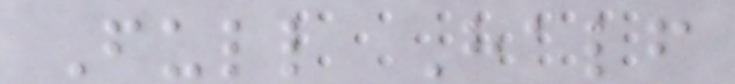Full Half
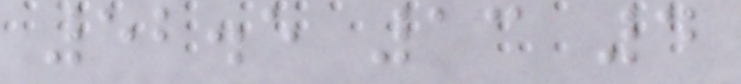52.5 13 4
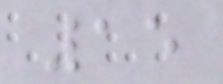15
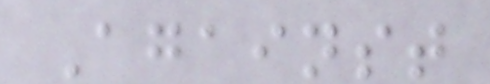Against
